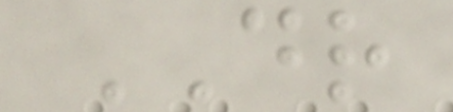DR
